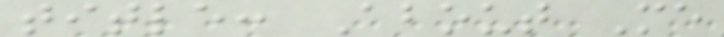title: About Me
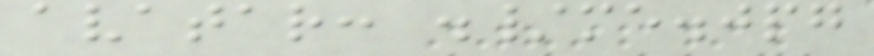avatar: ./me.jpg
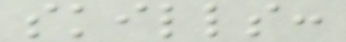skills:
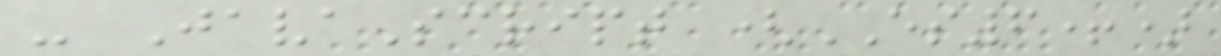- JavaScript (ES6+)
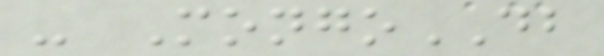- MongoDB
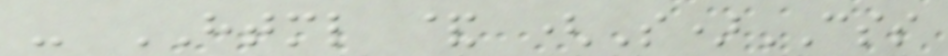- HTML & (S)CSS
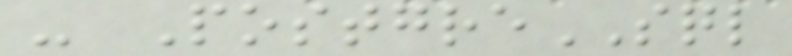- PostgreSQL
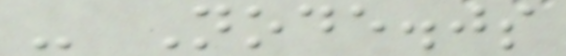- Node.js
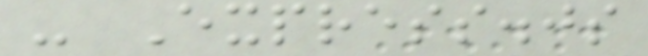- Express.js
